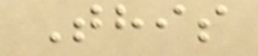This
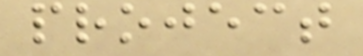project
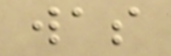was
